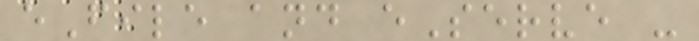eFile and eServe -
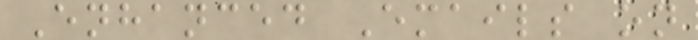Enhanced Emails on
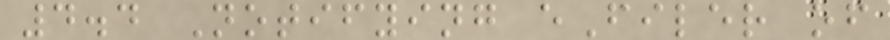4.4 Notifying eFiler of
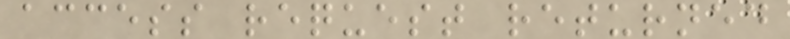access request returned
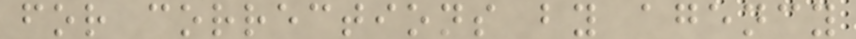for corrections by agency
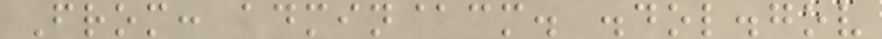From: admin@cm. .dol.gov
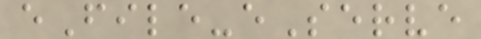eFile-eServe
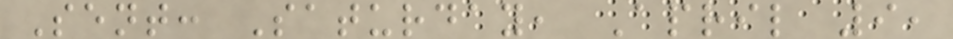Sent: Saturday, April 9,
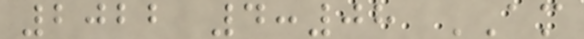2022 4:08 AM
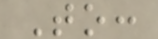To:
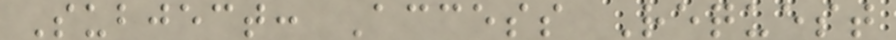Subject: Access Request
